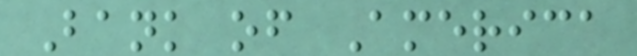Bank of America
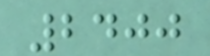2400
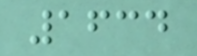1634
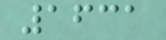1631
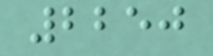2250
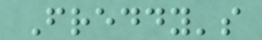Freddy's
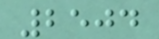2504
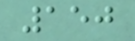150
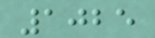1025
